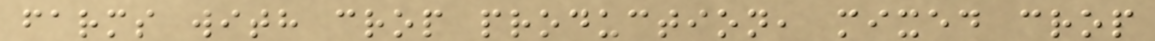farms with crop production, mixed crop
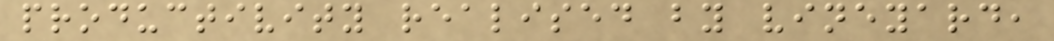productivity realised by vineyard,
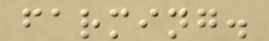farming.
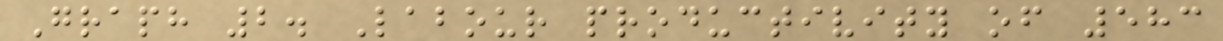Graph 2. Labour productivity of 583
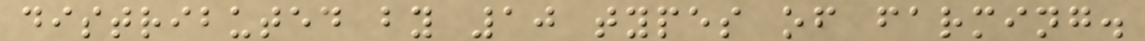distributed by 10 types of farming.
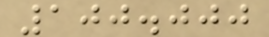100.000
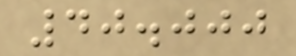40.000
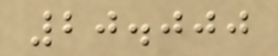20.000
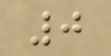0
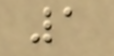1
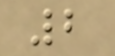2
